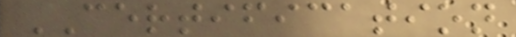CERTIFICATION
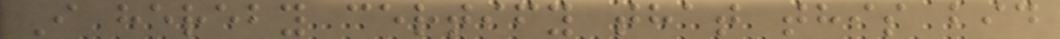I hereby certify that this bid
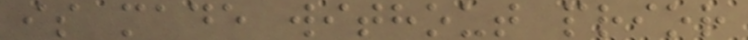is made without prior
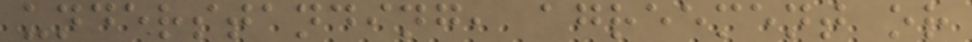understanding, agreement or
